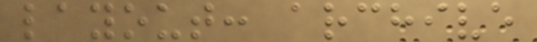layout: archive
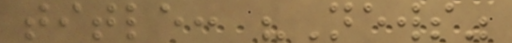title: "News"
